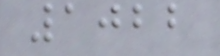1022
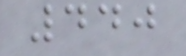440
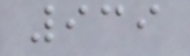939
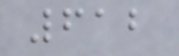612
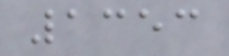1353
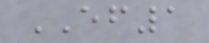EF1
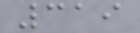319
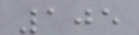105
